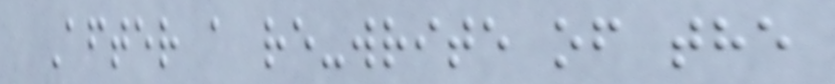After a re-write of the
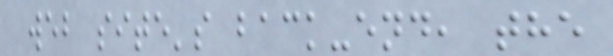web site's back-end, the
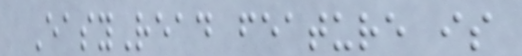EasyRead feature is
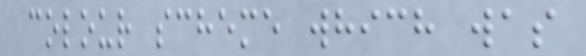colour scheme which was
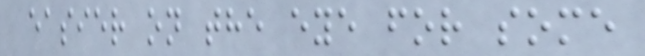easier on the eye for some
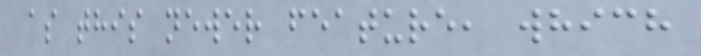as this newer feature, which
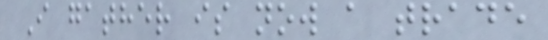I gather is now a trade
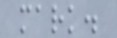mark.
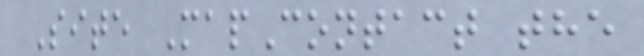Site MapContact the
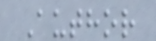Author
